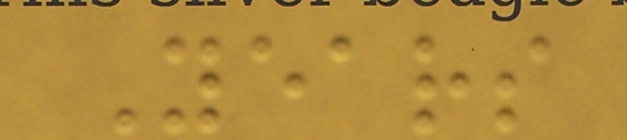Years
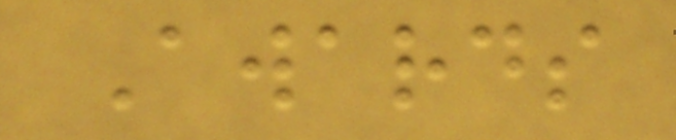Awards
